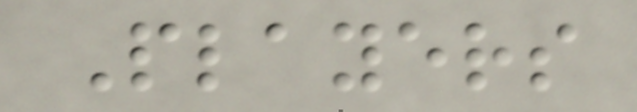Players
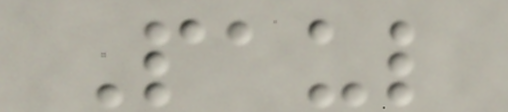Paul
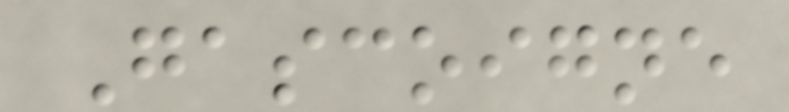Gascoigne
